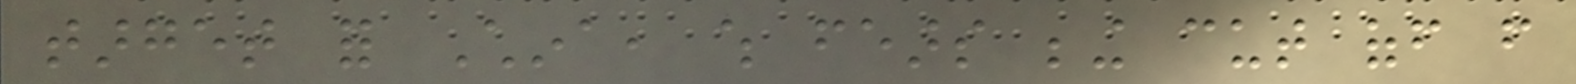target for China, which fears being cut off from
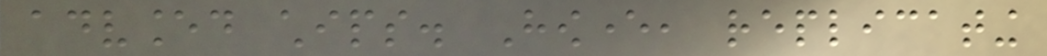advanced chips. However, replicating
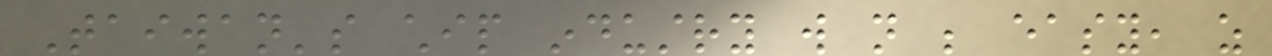Taiwan's chip industry will not be easy, as
